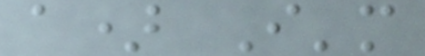a) I'm
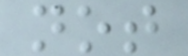not
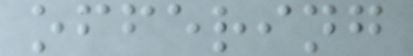offering
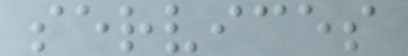services
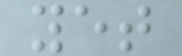yet
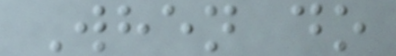When do
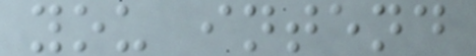you intend
